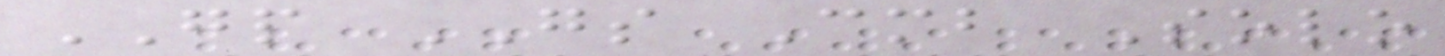GP GS Cmb Solo
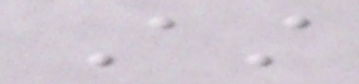Ast
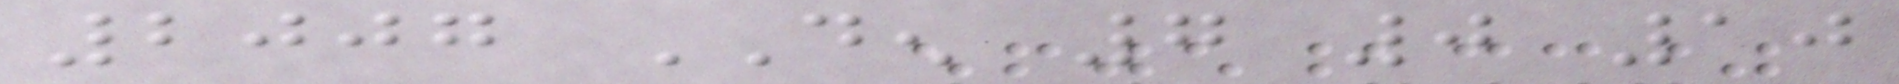2007 DEN 7 0 10
